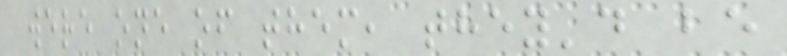were one of them, they'd be
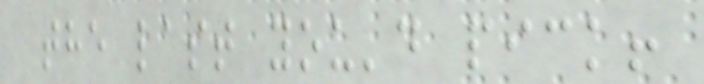the last you'd pick!
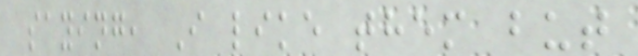saying, I like them but
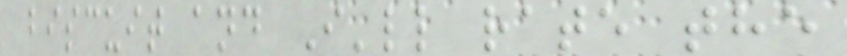biscuit and I'll rate the
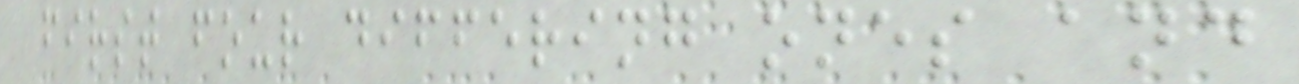first four differing ones and
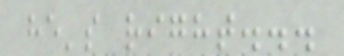he's right...
